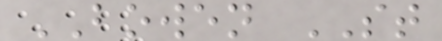BOWEN ST
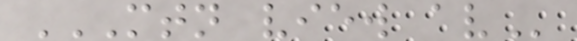MTN VIEW AV
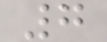7
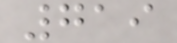719
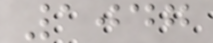1047
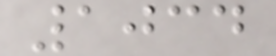1034
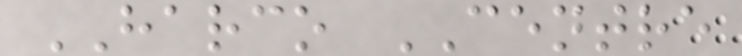HARCO CENTRE
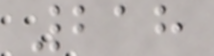218
